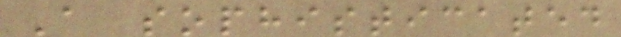A sophisticated
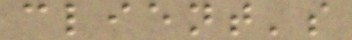client's
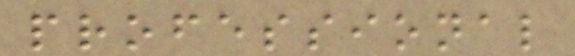professional
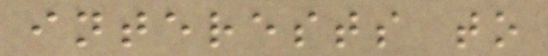interests to
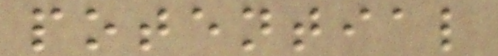potential
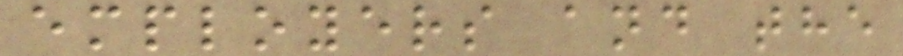employers and the
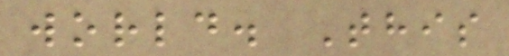world. This
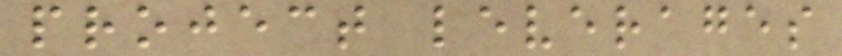project leverages
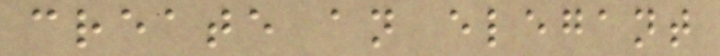create an elegant
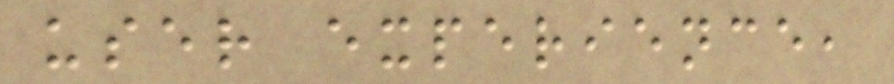user experience,
